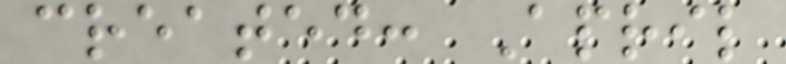created: April
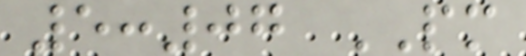5:07 PM
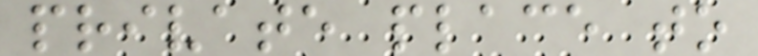private place to
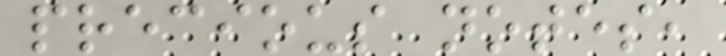precious notes,
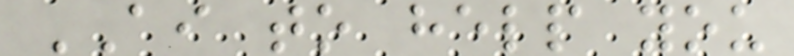AI to help you
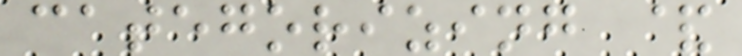categorizing &
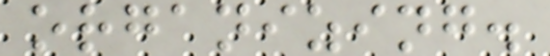organizing.
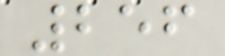256
